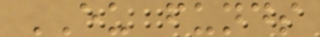EU funds
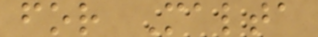for Malta
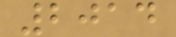2014
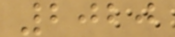2020
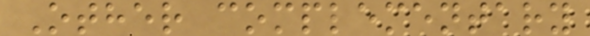Other complementary
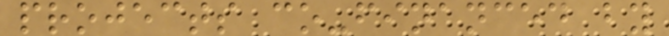projects co-financed by
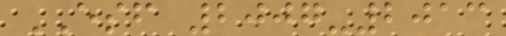ESF 2007-2013
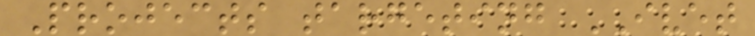Projects targeting IVET
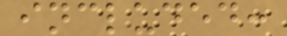included:
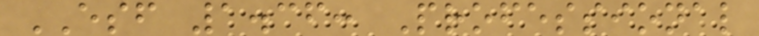ESF 1.36: Professional
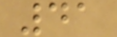41
